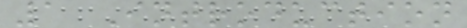1 Introduction
